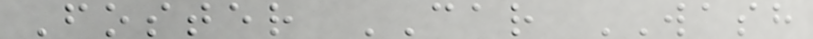Foster CAR WASH
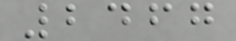2467
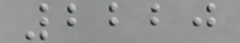2220
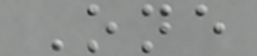One
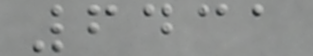6431
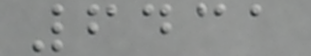6431
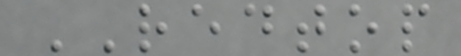REDTOP
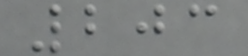203
